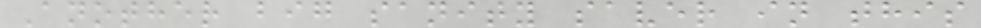Another big sanity saver in this
